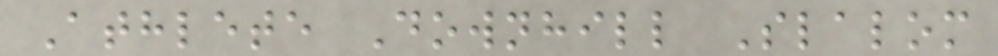Athlete Downhill Slalom
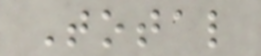Total
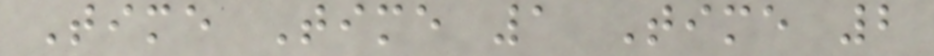Time Time 1 Time 2
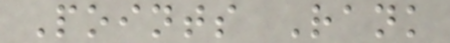Points Rank
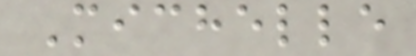Michelle
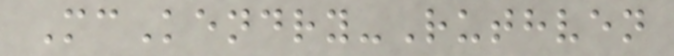McKendry-Ruthven
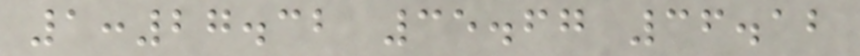1:27.32 35.67 36.12
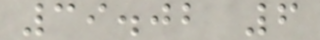39.02 6
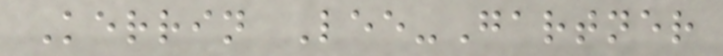Kerrin Lee-Gartner
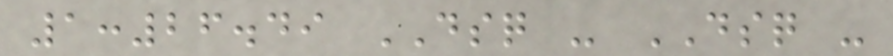1:26.49 DSQ - DSQ -
